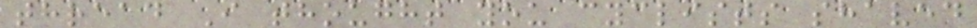thread I thought you cyclists shaved
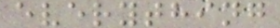everything
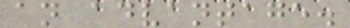an advantage.
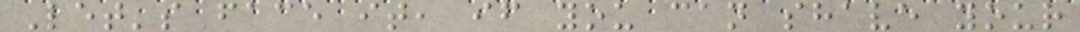Let's face it, if you can shave your
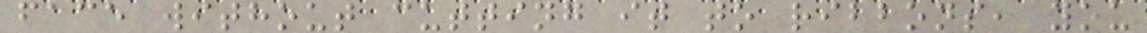face without cutting it to ribbons, you
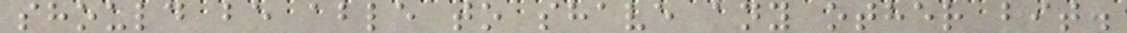should be able to shave any other bit.
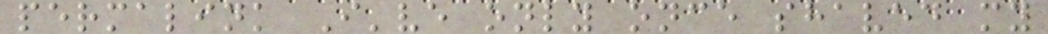permalink I've only once shaved my
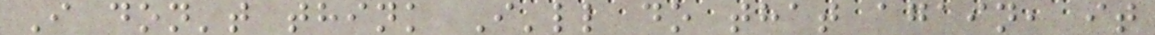I don't think I'll do that again, it
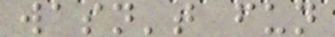wasn't fun
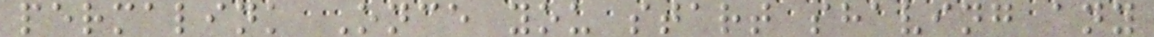permalink Once you start shaving any
